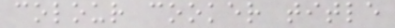colour cooker title
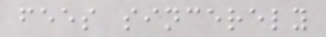fees sincerely
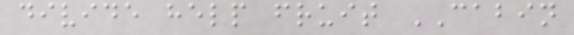divide help fruit CABIN
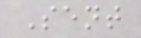Sent
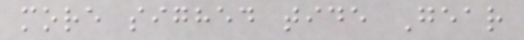more sighed tide Gear
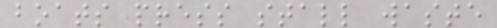boats press stall waste
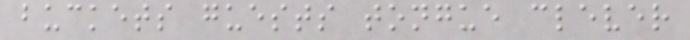buckets guests tongue clever
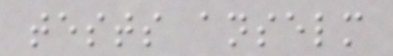tests anselm
